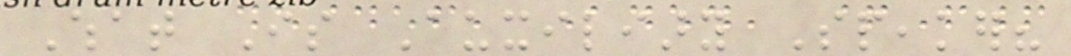What Is Auxiliary Speaker?
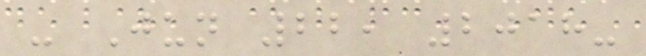- Jun 22, 2018-
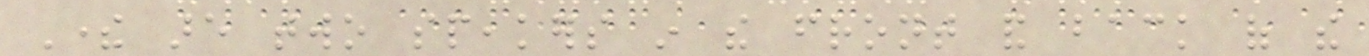There are two speakers in the front and back of the
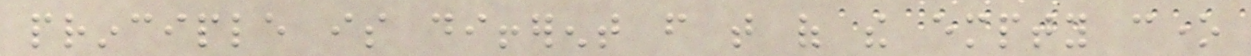principle is different from that of the empty cone
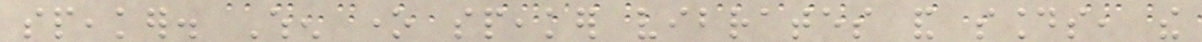speaker. When one speaker vibrates and sounds, the
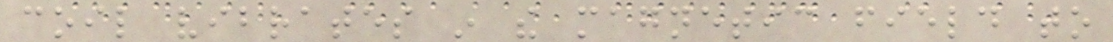coil vibrates in the magnetic field to
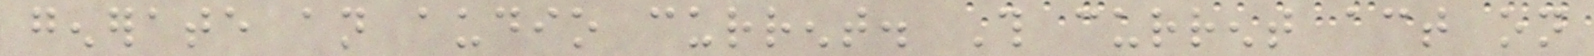generate an audio current. This current act on
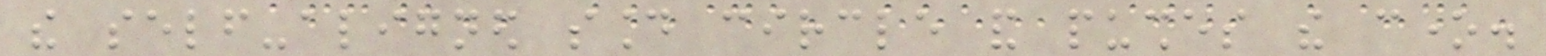the self-aligned sound circle and pushes the cone.
